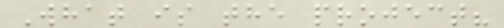What is the project?
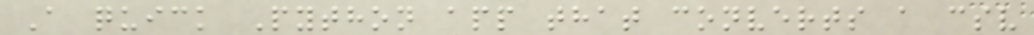A quick Python app that converts a csv
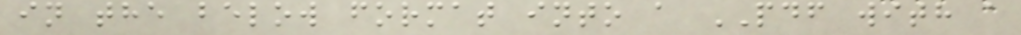in the below format into a PDF with a
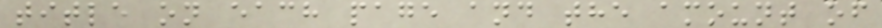title on each page and the amount of
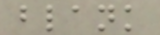blank
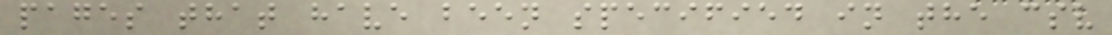pages that have been specified in the csv
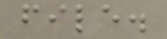file.
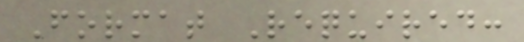Format Required:
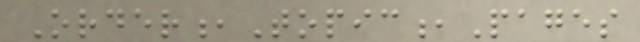Order,Topic,Pages
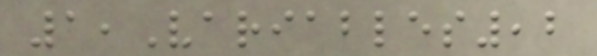1,Variables,2
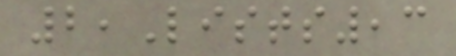2,Lists,3
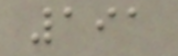191
